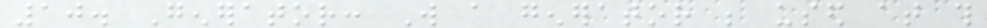10. Generator: Will a generator be used at this
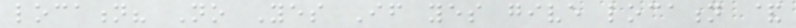location? No Yes If yes give location &
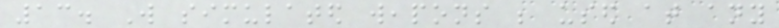13. Will simulated weapons be used at any
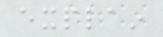explain
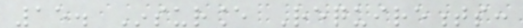15. Insurance Requirements:
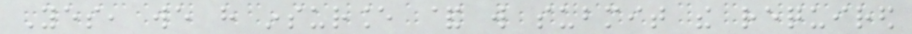Yes, we have insurance & will submit the required
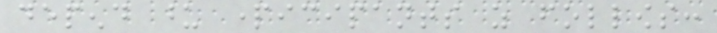depend upon participants as follows:
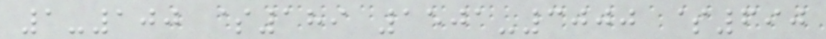1-100 $189 1501-3000 $690
